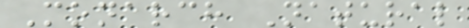Monarch Natural
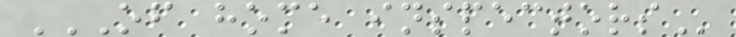OF HOME INSPECTORS
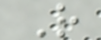R
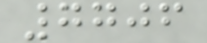7706
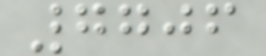7706
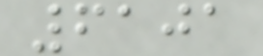6101
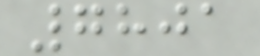7801
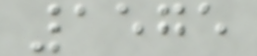1575
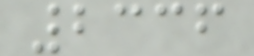2336
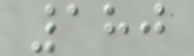180
